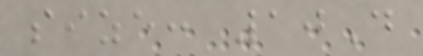size: 10D
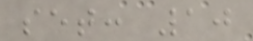set: 10
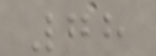78
